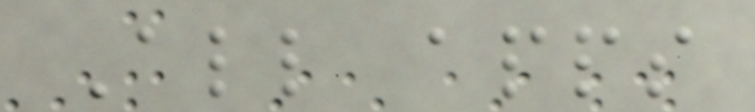All apps
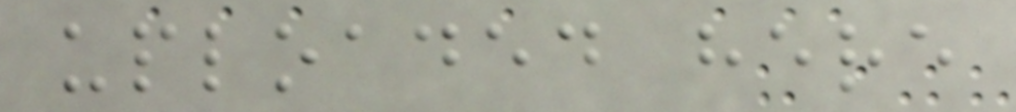uploaded here
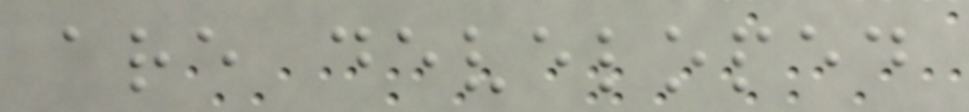are developed
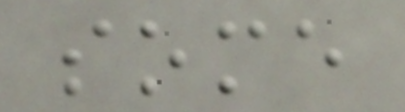some
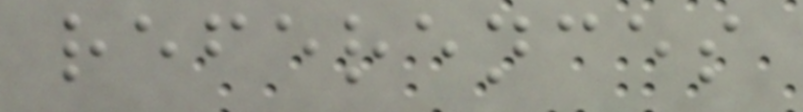references
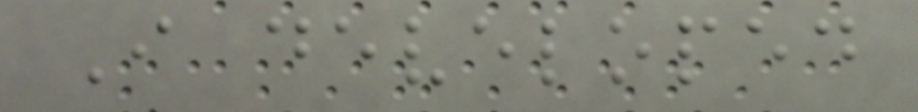I developed
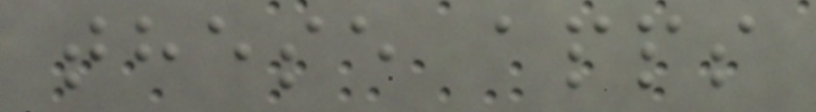these apps
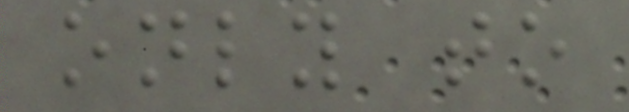only to
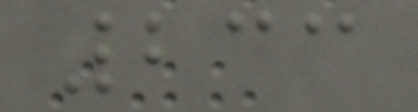233
